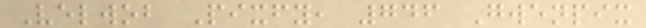Velwob Pixfy, 746 Gwenpix
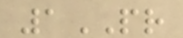1PR
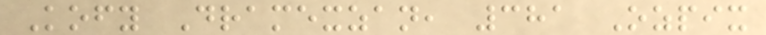Kofy Dramexzan, 381 Ozpix
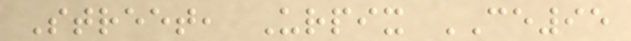Street, Urpix CE95
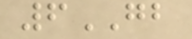6GB
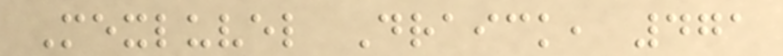Mexluvel Draick, 471
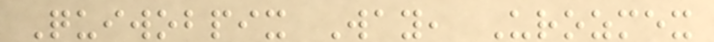Quiwobpix Way, Urozmex
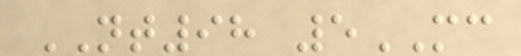NT98 5MC
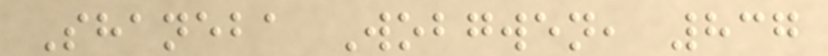Shaneba Wobgwen, 837
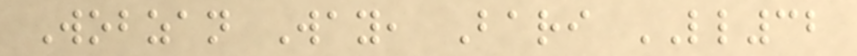Wobzan Way, Bari LL32
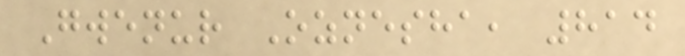Gwenur Oznesha, 814
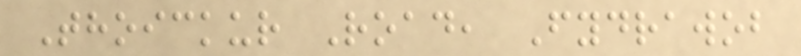Thoickur Road, Fydrawob
